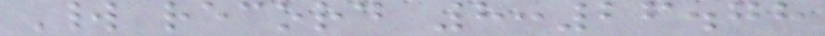World record 8:26.78
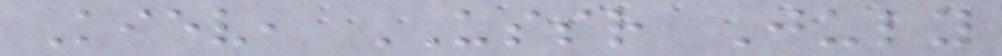Kiev, USSR July
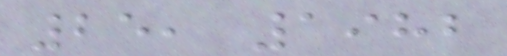25, 1982
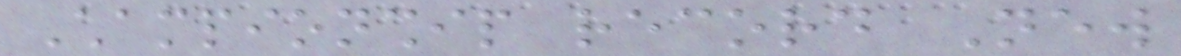Championship record New
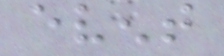event
